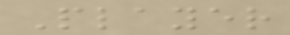Player
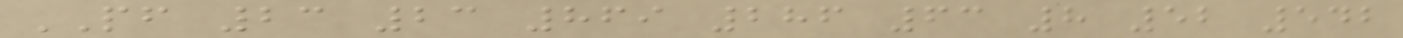PF 23 23 869 286 63 8 52 542
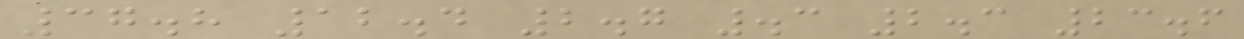37.8 12.4 2.7 .3 2.3 23.6
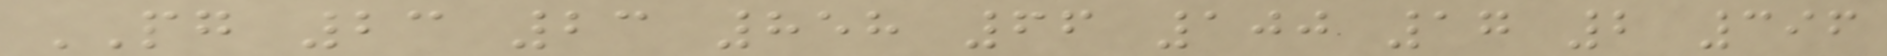PG 23 23 858 66 100 17 2 396
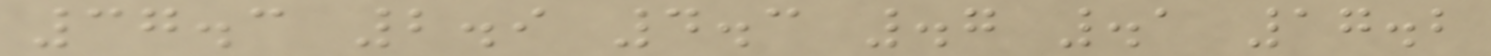37.3 2.9 4.3 .7 .1 17.2
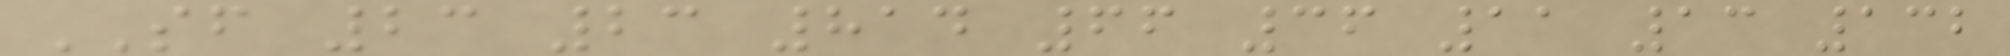SF 23 23 814 66 36 11 13 132
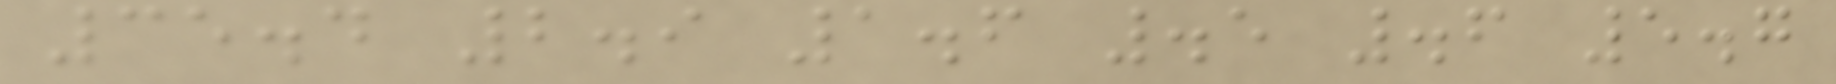35.4 2.9 1.6 .5 .6 5.7
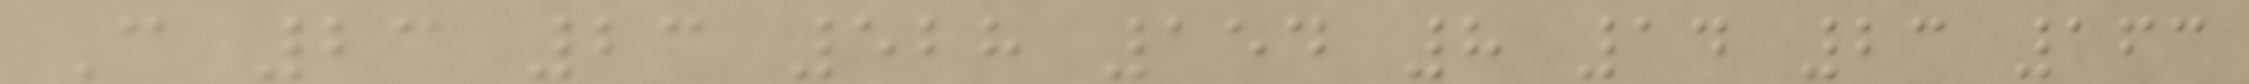C 23 23 528 154 8 14 23 163
